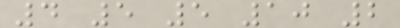4 5 5 10 2
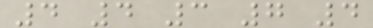4 4 3 7 4
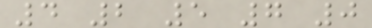4 2 5 7 0
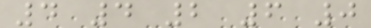4 4 2 6 0
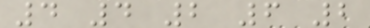4 4 2 6 2
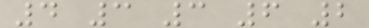4 3 3 6 2
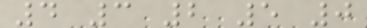4 3 2 5 0
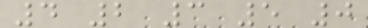4 2 3 5 0
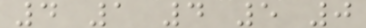4 1 4 5 0
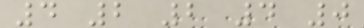4 2 2 4 0
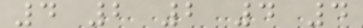4 2 2 4 4
